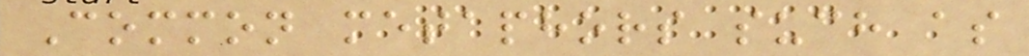Common metaphors such as
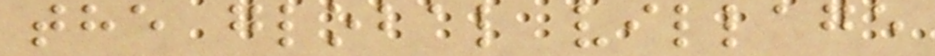the global village
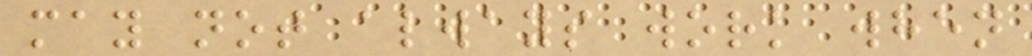may not always work when
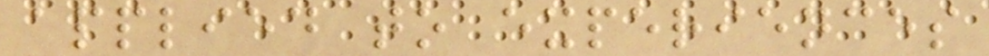applied to experiences
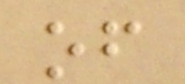of
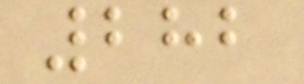282
